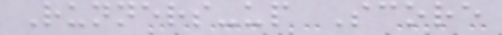Runners-up Score
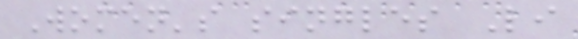Women's singles Li
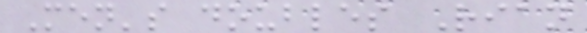Men's doubles Rian
